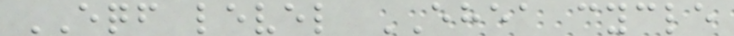EQF level EHEA cycle
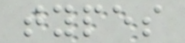types
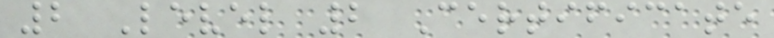2 Level 2 Certificate
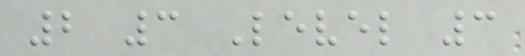2 3 Level 3
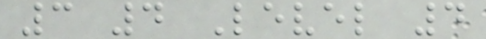3 4 Level 4
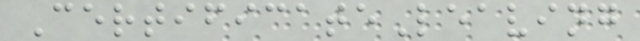CertificateLeaving
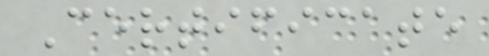Certificate
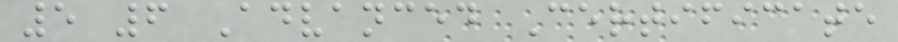5 6 Advanced Certificate
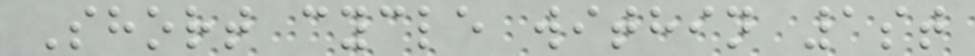Short cycle within 1st
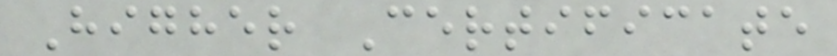Higher Certificate
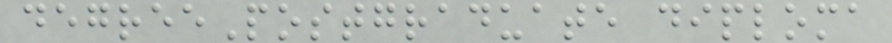degreePostgraduate diploma
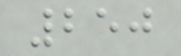250
